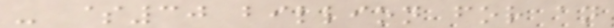- $30 billion for an
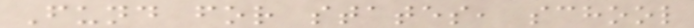Fund for states, school
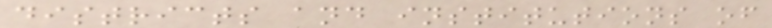districts and institutions of
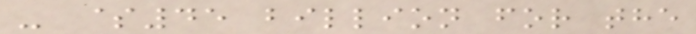- $45 billion for the
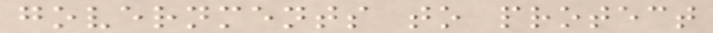governments to protect
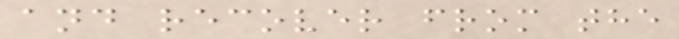and recover from the
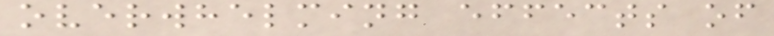overwhelming effects of
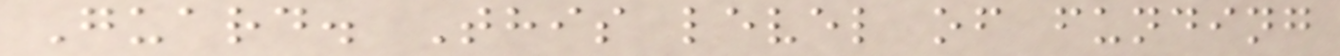Guard. This level of funding
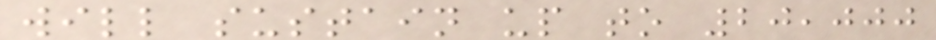will sustain up to 20,000
